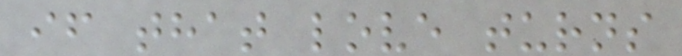if that love turns
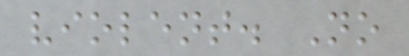violent. No
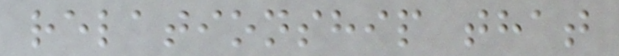relationship that
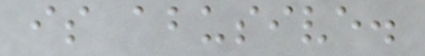is abusive.
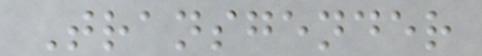Transgender
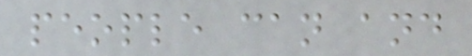people can and
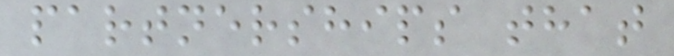partnerships that
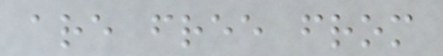are free from
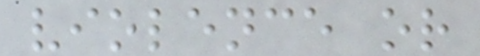violence or
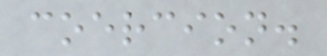coercion.
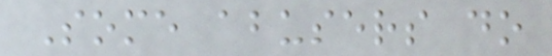Some abusers do
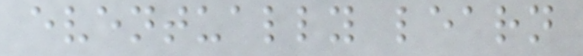eventually learn
